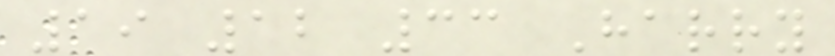19 12 33 Harry
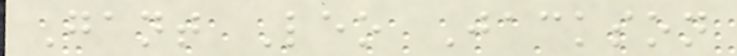Gant Leo Jackson
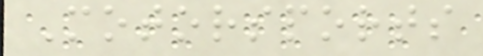Motorsports
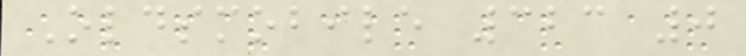Oldsmobile 323 0
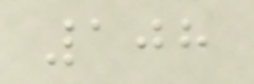108
